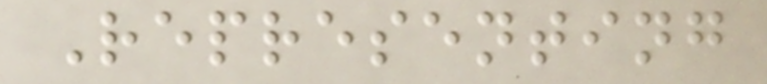Representing
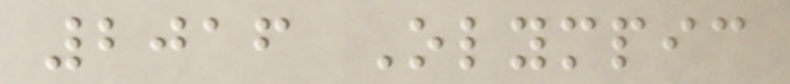2016 Olympic
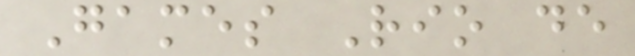Games Rio de
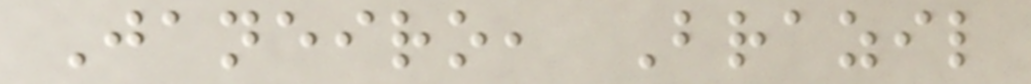Janeiro, Brazil
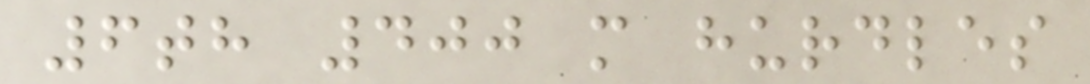6th 400 m hurdles
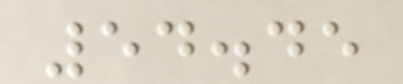54.45
